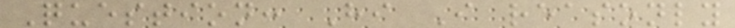Question: Hi I reasonly
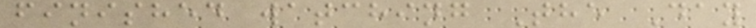finished watching The Day
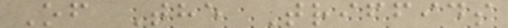Of The Triffids
